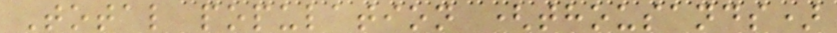Total population (thousands)
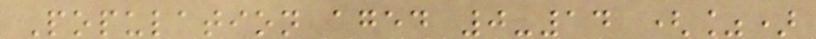Population aged 0-14 (%)
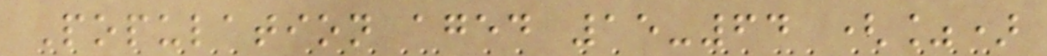Population aged 15-64 (%)
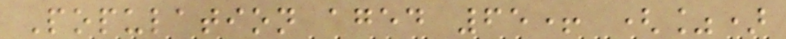Population aged 65+ (%)
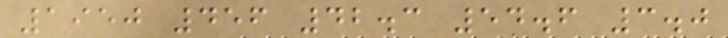1950 456 42.3 54.6 3.0
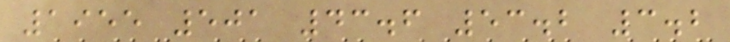1955 501 43.6 53.2 3.2
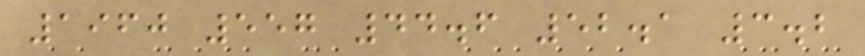1960 557 44.6 52.1 3.2
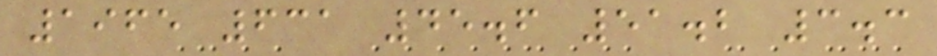1965 631 45.6 51.2 3.3
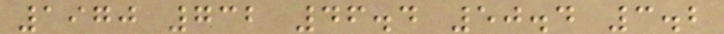1970 732 46.4 50.4 3.2
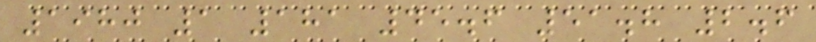1980 1 181 45.6 51.8 2.6
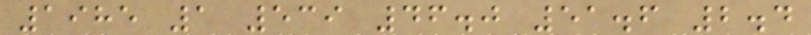1985 1 539 46.0 51.6 2.4
